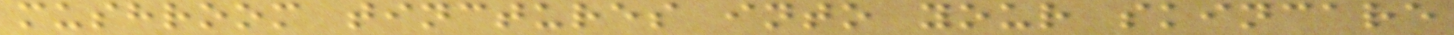mushroom tinctures into your skincare
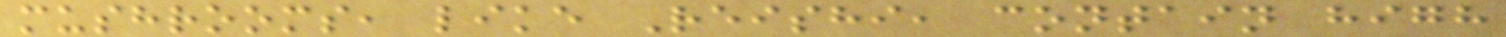mushrooms, like Reishi, contain high
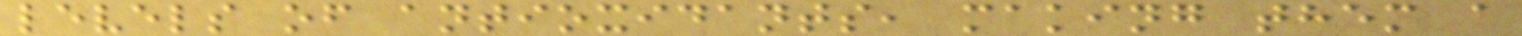levels of antioxidants, making them a
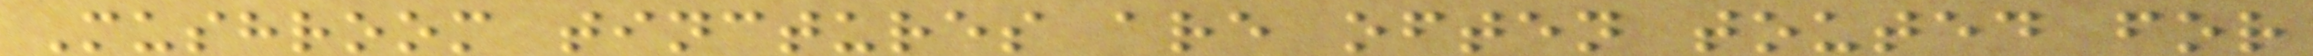Mushroom tinctures are often touted for
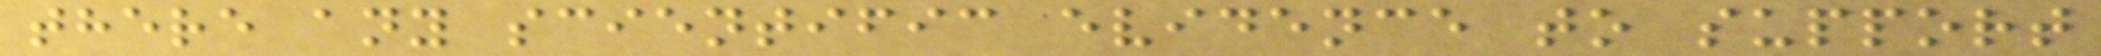there any scientific evidence to support
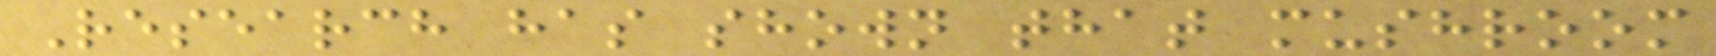Research has shown that mushroom
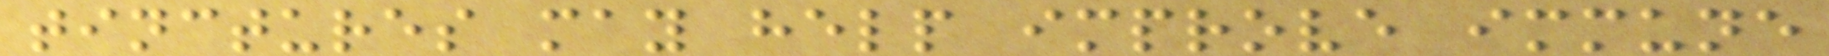tinctures may help improve immune
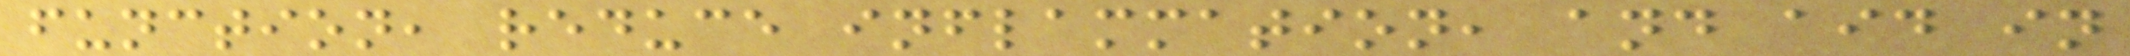function, reduce inflammation, and aid in
